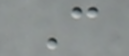C
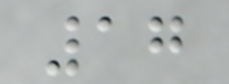17
